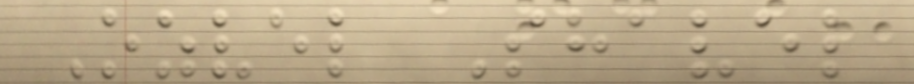Ozvel Shavel
